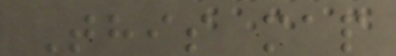This map
